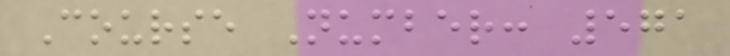Course Number: 571
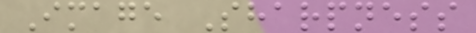Image Sharpness
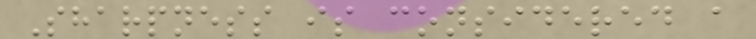Sharpness is considered a
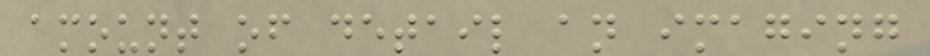amount of detail an imaging
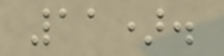11).
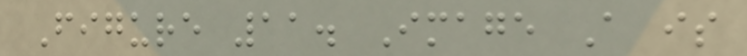Figure 11. Image A is
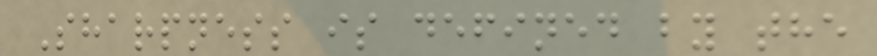Sharpness is defined by the
